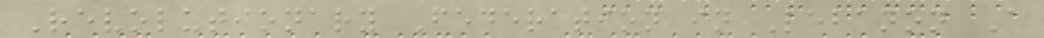Revolutionary Federation in Lebanon A
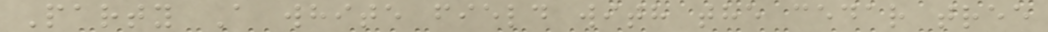Party A white field with the cedar tree
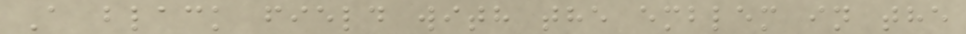A black field with the emblem in the
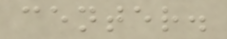center.
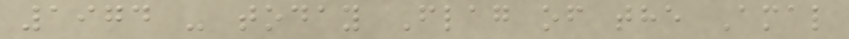1974 - today Flag of the Amal
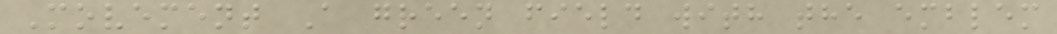Movement A green field with the emblem
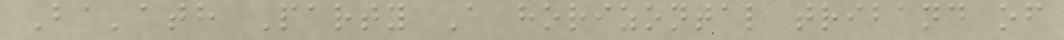Ba'ath Party A horizontal triband of
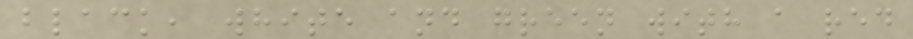black, white and green with a red
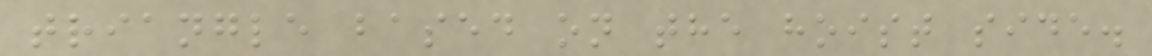triangle based on the hoist side.
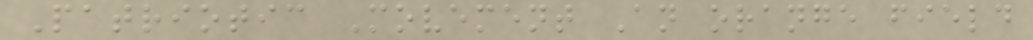Patriotic Movement An orange field
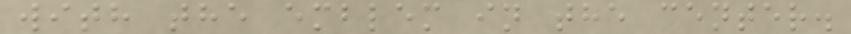with the emblem in the center.
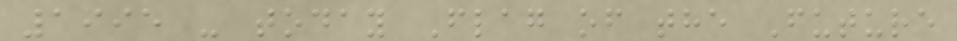1995 - today Flag of the Future
